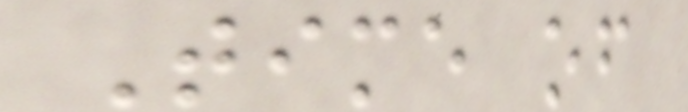Time of
